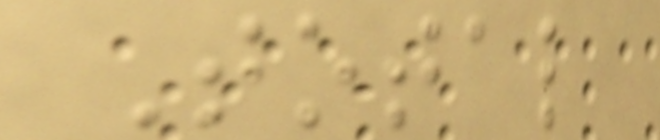Total
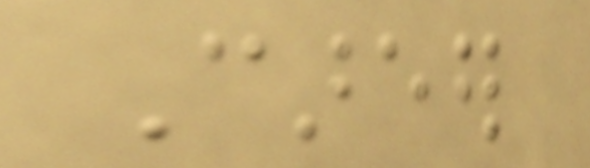Career
